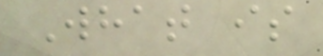What is
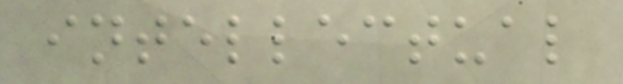intellectual
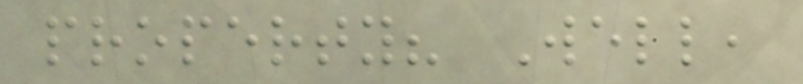property? Well,
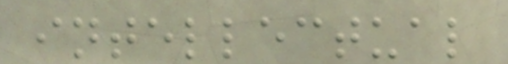intellectual
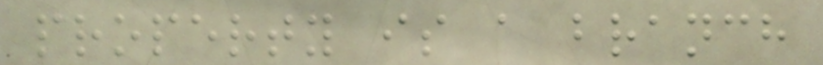property is a branch
